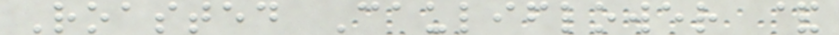Roasted Cauliflower &
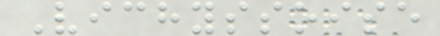Vichyssoise
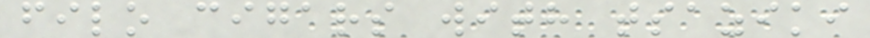filo cigars with tsaziki
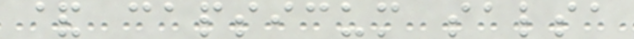& capsicum salsa
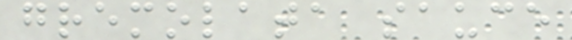gremolata sauce
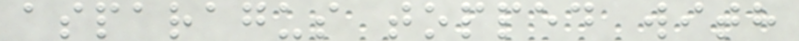asparagus topped with
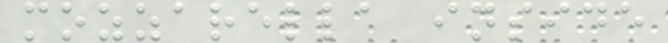mozzarella inside
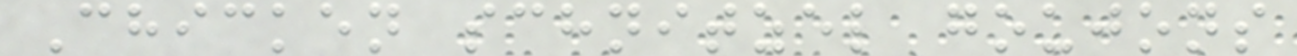Chicken schnitzel goujons
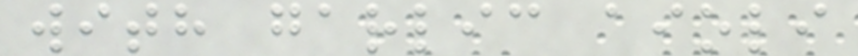with garlic aioli
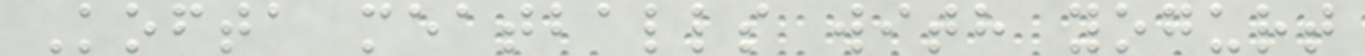Kofta meatballs with yogurt
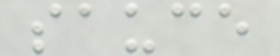sauce
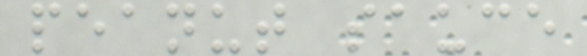peanut sauce
